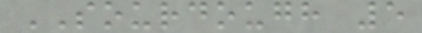SOURDOUGH 5
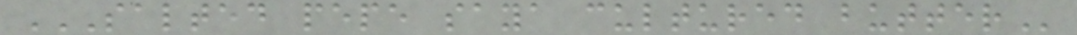SALTED PEPE SAYA CULTURED BUTTER
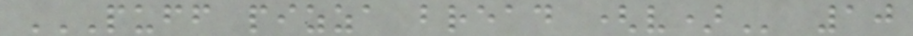PUFF PIZZA BREAD (V) 10
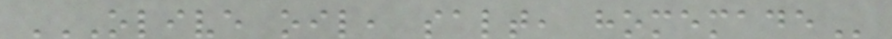OLIVE OIL, SALT, HOMEMADE
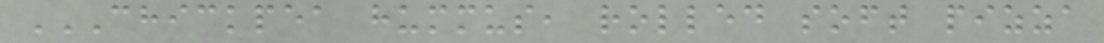CHICKPEA HUMMUS, ROLLED SOFT PIZZA
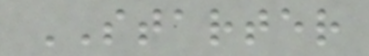STARTER
